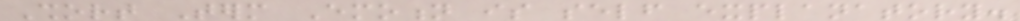Short Term Emotion is self explanatory.
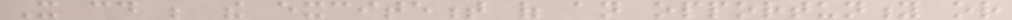It could be the excitement of an opportunity or
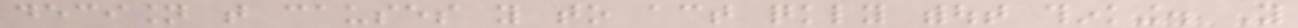decision that causes you to act quickly without thinking. You
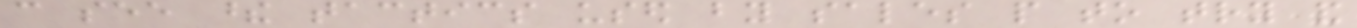can see these tactics used by sales people to try and
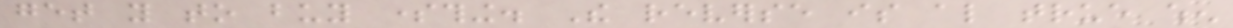get you to buy something. The reverse is also true when
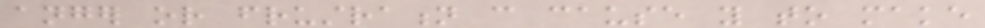anger or frustration can cause you to make
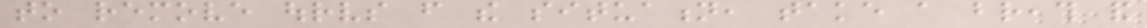to remove ourselves from the situation, take a breath and
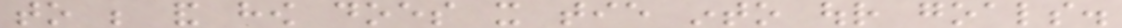to be and how does it tie into our goals.
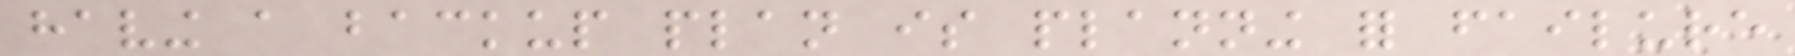having a backup plan is planning for failure
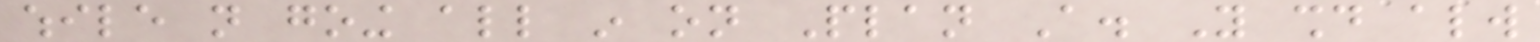while not going all in on Plan A. You should always
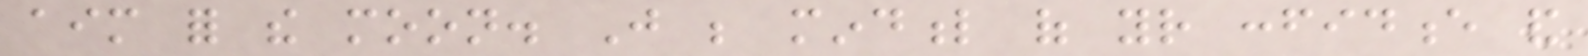aim for the moon. Just be mindful of your confidence and
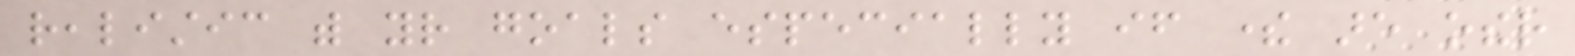realistic with your goals especially if there are other
